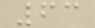63
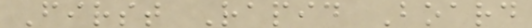First Rapid Board
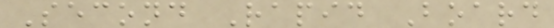Second Rapid Board
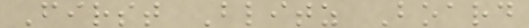First Blitz Board
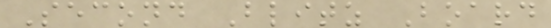Second Blitz Board
